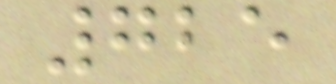725
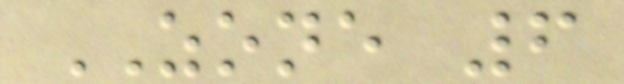ZONE 6
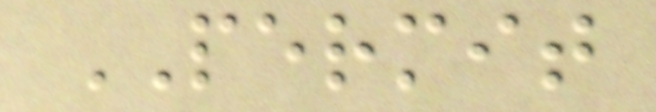PERMIT
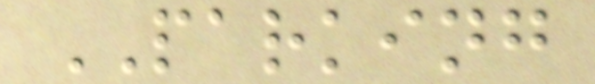PARKING
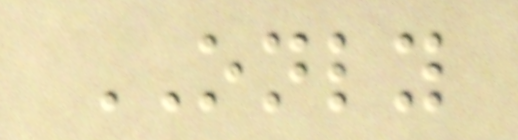ONLY
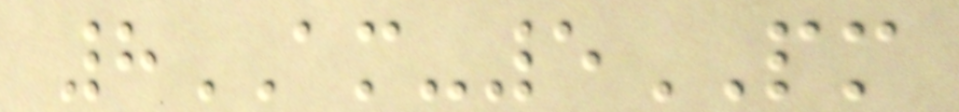8AM-5PM
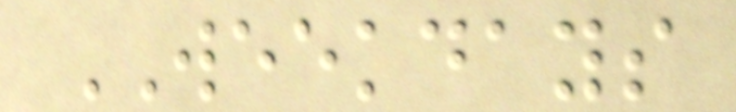WEEKDAYS
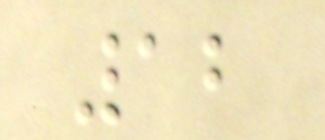12
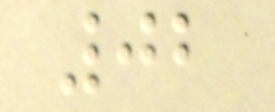02
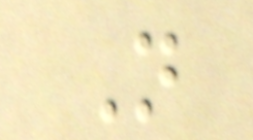N
